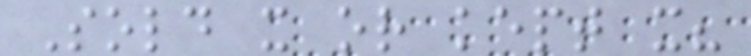Sold it or kept it?
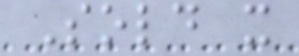Sold it
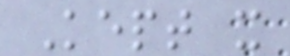Kept it
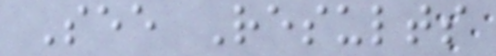See Results
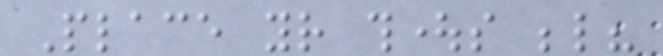Place your thoughts below?
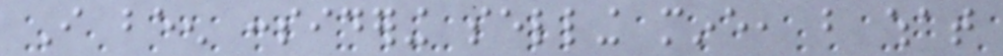I been considering selling mine, but what
